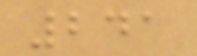241
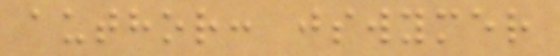author: jswymer
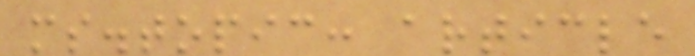ms.topic: article
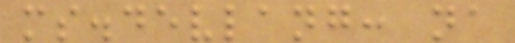ms.devlang: na
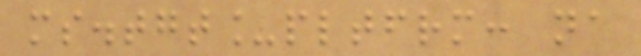ms.tgt_pltfrm: na
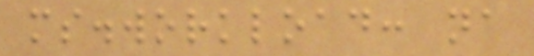ms.workload: na
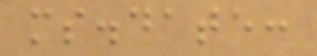ms.date:
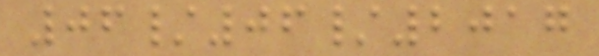06/06/2017
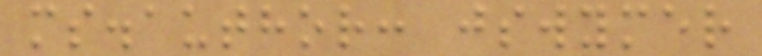ms.author: jswymer
